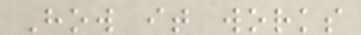How it works
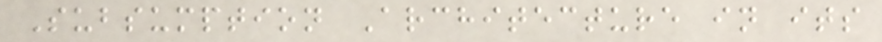Subsumption Architecture in its
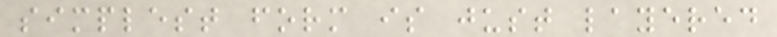simplest form is just layered
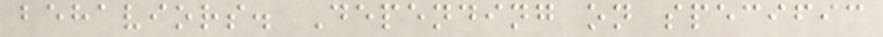behaviors. Depending on specific
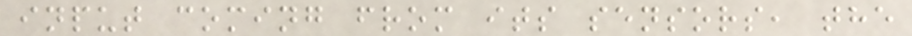input coming from its sensors, the
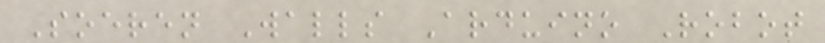Soeren Walls Arduino Robot
